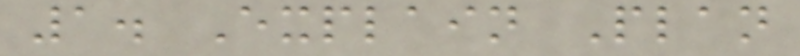1. Explain Plan
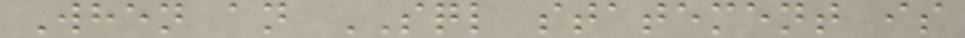When an SQL statement is
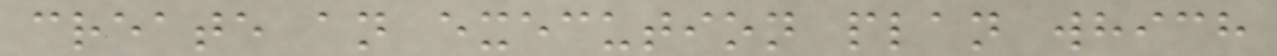create an execution plan which
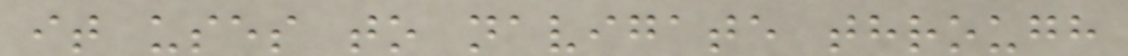it uses to navigate through
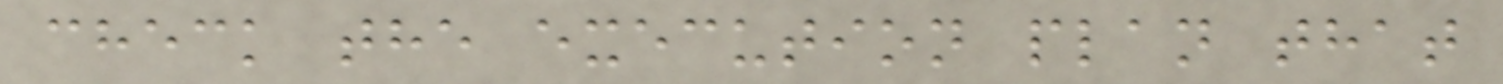check the execution plan that
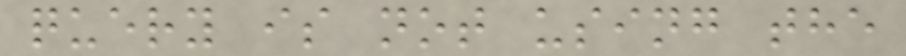query is not using the
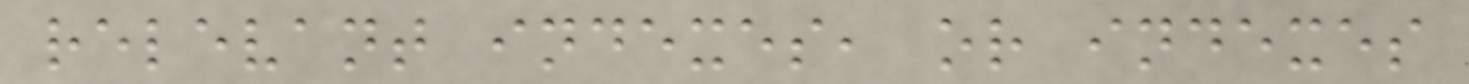relevant indexes, or indexes
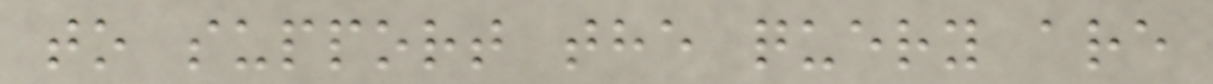to support the query are
